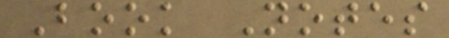Book Notes
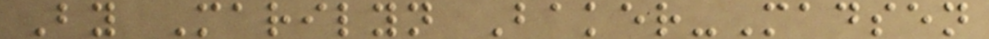By Marilyn Baker-Madsen
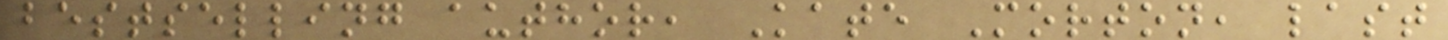bestselling author, Kate Morton, last
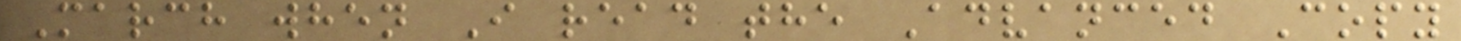March when I read the Advanced Copy
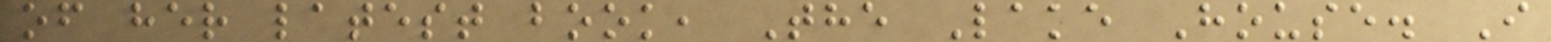of her latest book, The Lake House. I
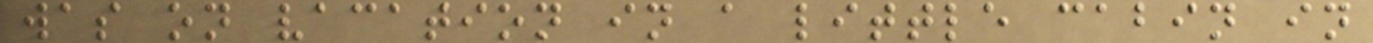was on vacation in a little cabin in
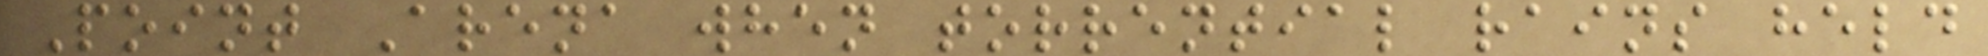Point Arena when torrential rains held
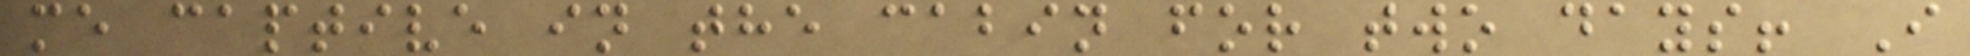me captive in the cabin for two days! I
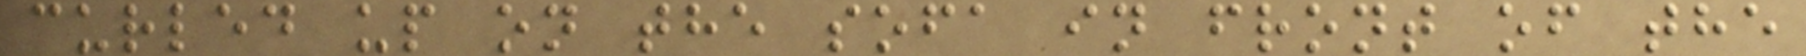curled up on the sofa in front of the
